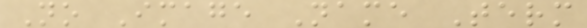No Image Name Term
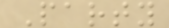Party
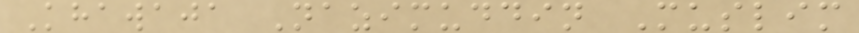Khawaja Nazimuddin Muslim
